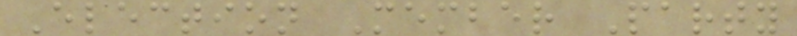Election Member Party
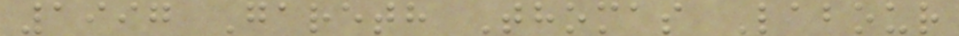1997 Gareth Thomas Labour
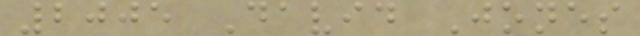2005 David Jones
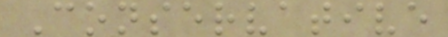Conservative
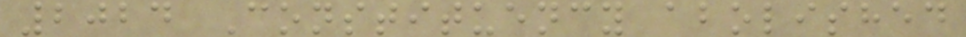2024 Constituency abolished
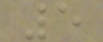5
